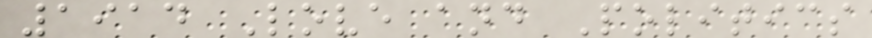1914 Love and Politics
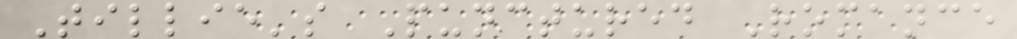Tillie's Punctured Romance
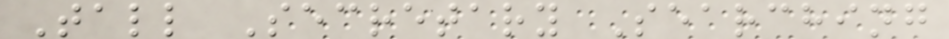Tall Secretary Searching
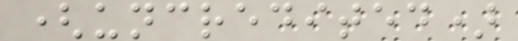(uncredited)
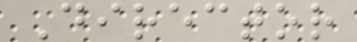Director
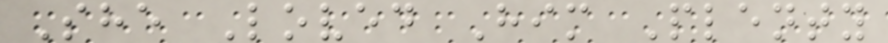She Loved Him Plenty
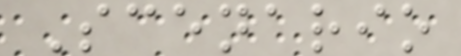Scenario
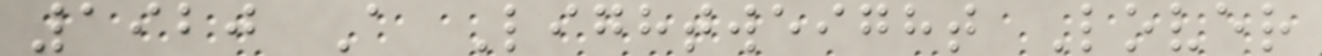1920 A Lightweight Lover
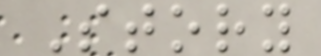Story
